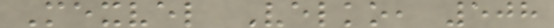Mexvel Velko, 508
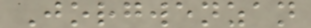Jorgwenzan
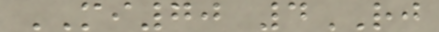MI70 4RJ
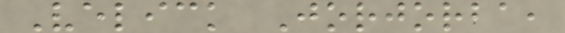Velick Jorjorba,
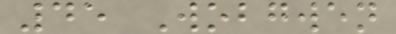45 Wobgwen
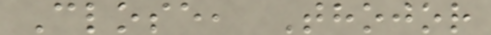Close, Thojor
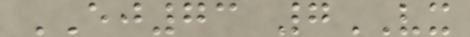EJ73 7VX
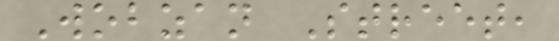Wobzan Street,
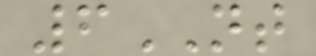6NT
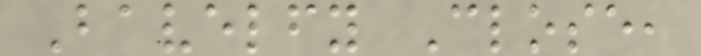Bavelfy Close,
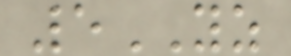5YZ
